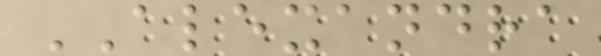ALEXANDRA
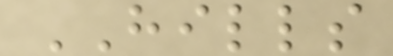HILLS
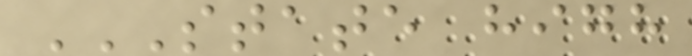STATE HIGH
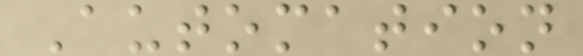Automation
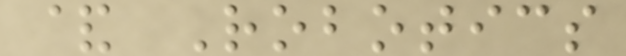& Robotics
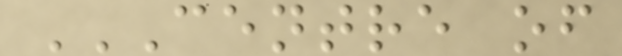CENTRE OF
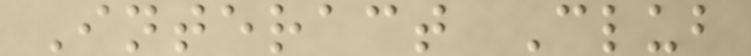Interact Club
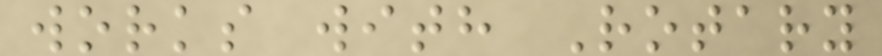works with Rotary
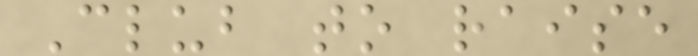Club to raise
